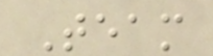Team
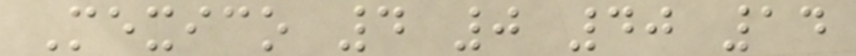Mexico 4 0 40 14
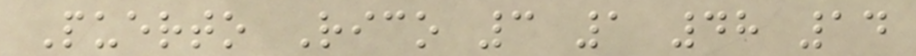Puerto Rico 3 1 48 14
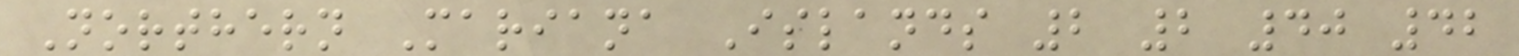Northern Mariana Islands 2 2 40 42
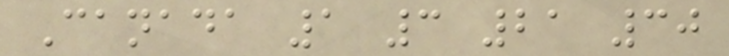Canada 1 3 21 30
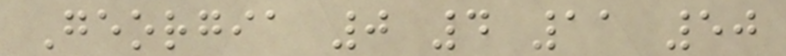Georgia 0 4 11 50
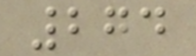274
